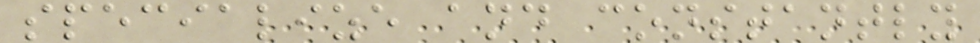specialize and constantly
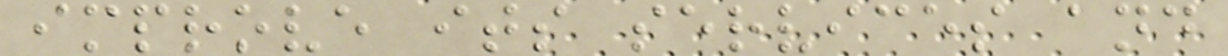improve its services and
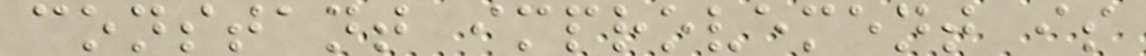constant improvement is
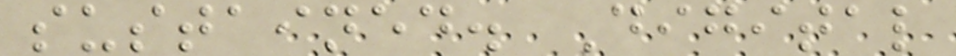sustained. Digital
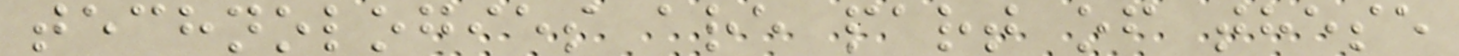technologies are part of these
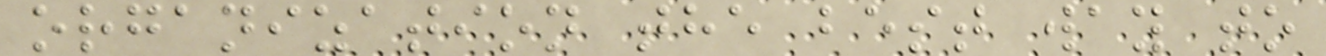organization the best way to
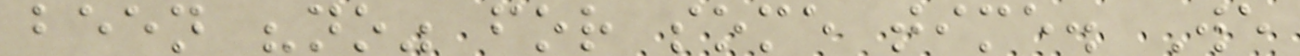been "no" for some time. We
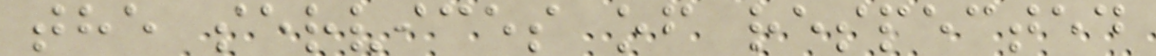the services of respected
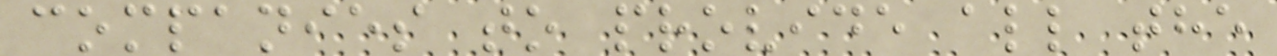companies to provide all the
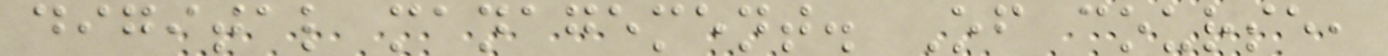digital management. Of course,
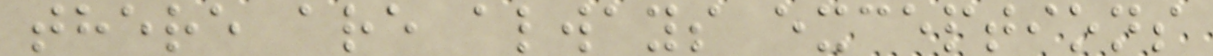there are always exceptions
